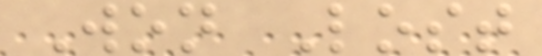Won Lost
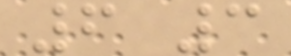6 3
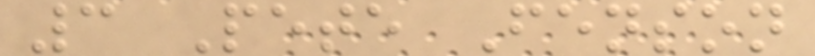3 Pete Fenson
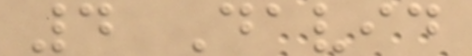4 David
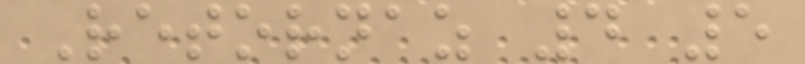Retornaz 4 5
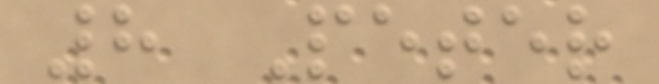8 Peter
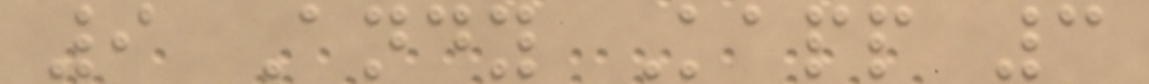9 Andy Kapp 3
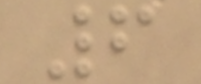6
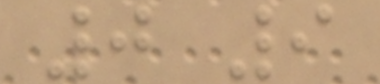0 9
